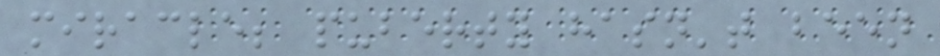miracle; puberty hasn't been
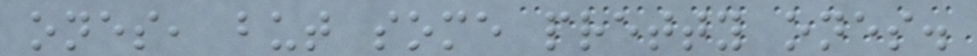ones, but some pretty ones.
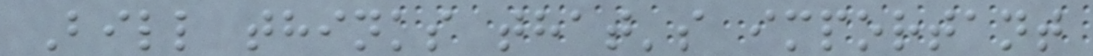Bill thinks that's important
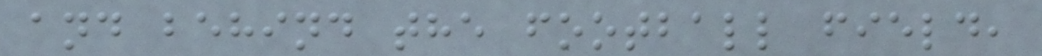and behind the football field,
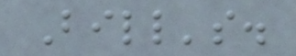Bill's.
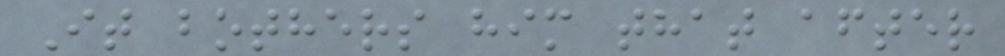It bothers him that after
